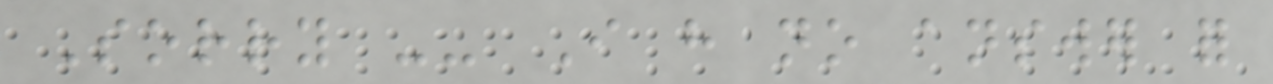Sorry -- I have no answer for
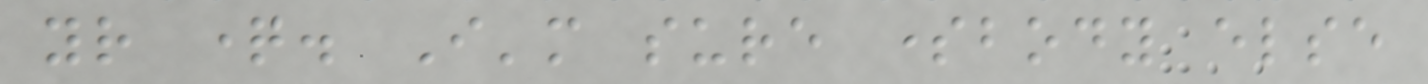your question. I'm sure somebody else
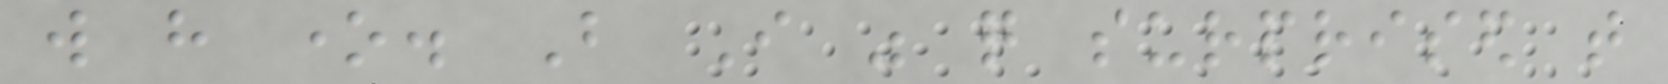will have one. But I was quite surprised that
